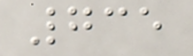735
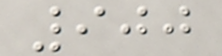900
